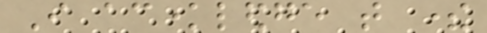I acknowledge that there
